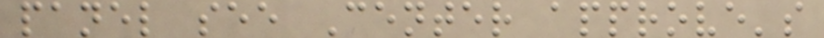panel see Center approve's
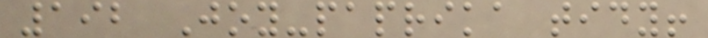192 Joy-paprika tidy!
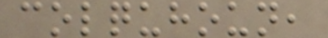colquhoun,
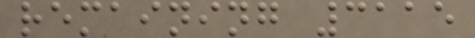remaining 3115
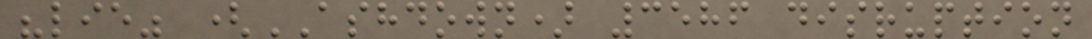"lie" (ASHDOWN) 3586 disruption
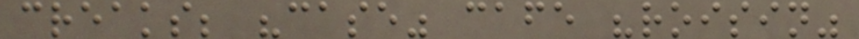creaks; "case" cafe "roisin"
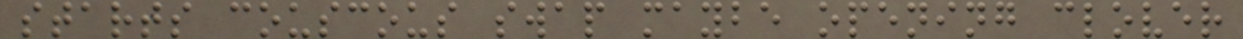starts couscous swap maybe opening clover
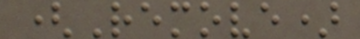(Remove)
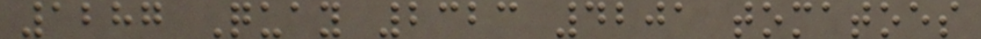1287 Quay 2323 4201 tomatoes
